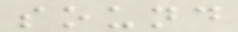sound
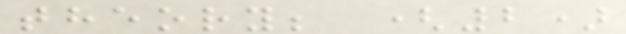theory; (2)
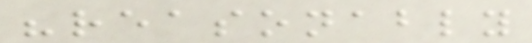"reasonably
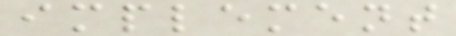implement
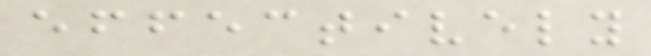effectively
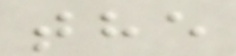the
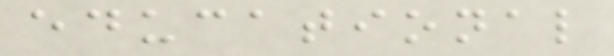educational
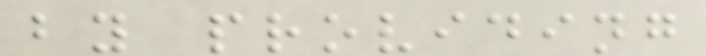by providing
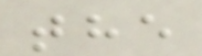the
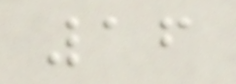16
